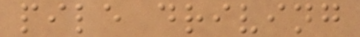pile driving
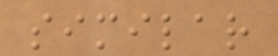similar
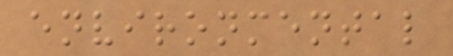environmental
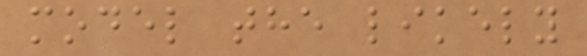model the likely
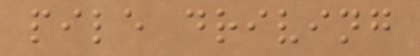pile driving
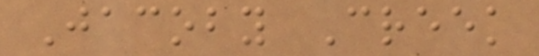Jacoby Creek
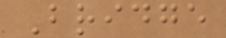Bridge
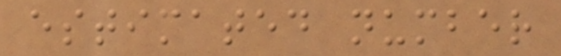estimated number
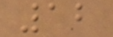12
